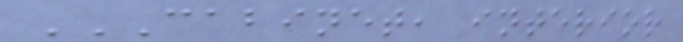CABINET, INTERIOR
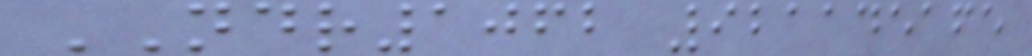NDR1062 921145165
